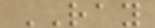RAY
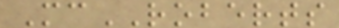McROBERTS
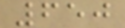650
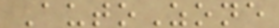AutoZone
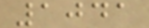1041
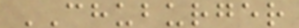CHUBURGER
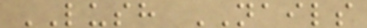LUSH NAILS
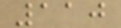110
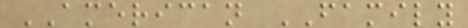AMERICAN FAMILY
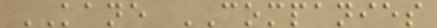KANE COMPANIES
